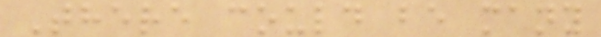There could be many
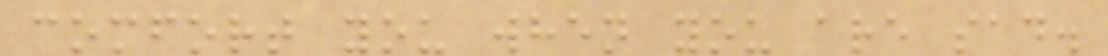comfort you when you are sad.
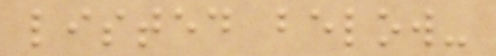listed below-
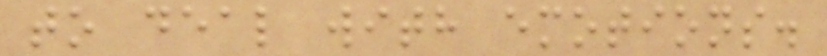to deal with emotions.
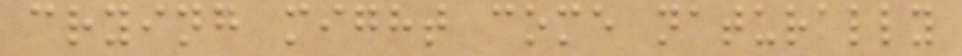crying might come naturally
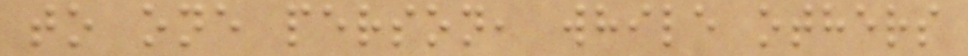to one person, while others
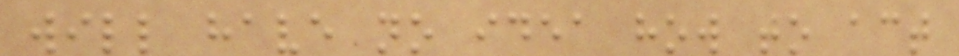will have no idea how to act
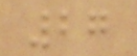27
